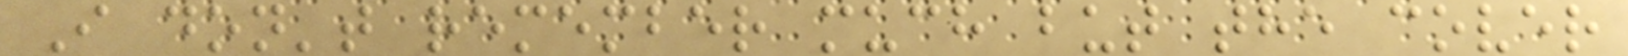I don't remember much but the cover
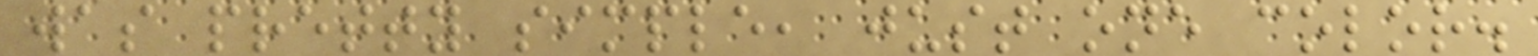was pretty simple, just one color.
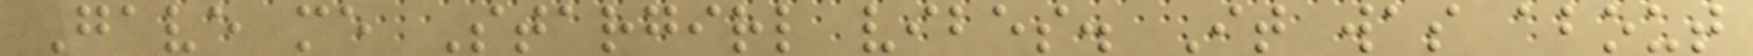Gave me Stargirl vibes. It was about
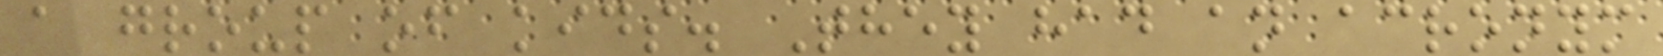a group of kids. They had an acronym
